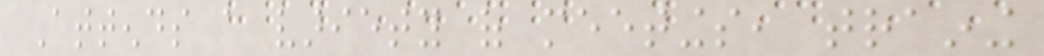Attends a variety of meetings, training
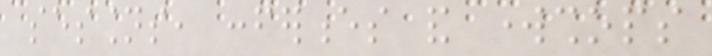sessions, conferences and workshops
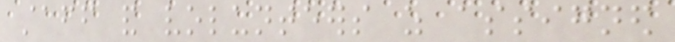staff and volunteers as assigned
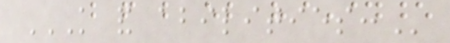KNOWLEDGE AND ABILITIES:
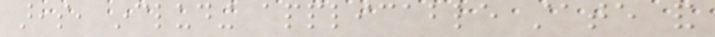areas, including applicable state and
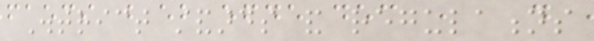District standards and regulations
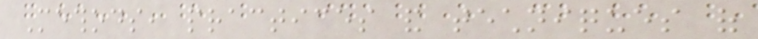Methods, practices and techniques of
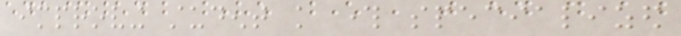improving student knowledge through specialized
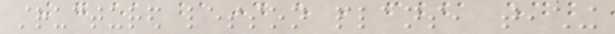structured lesson plans, teaching
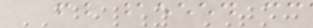ABILITY TO:
